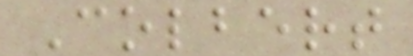Colbert
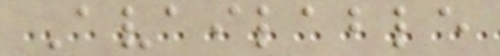Available
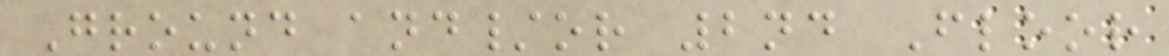Ground and/or 2nd Floor
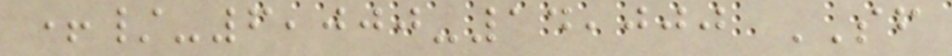+/-6,000-14,000 SF
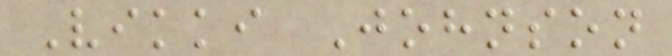Vikki Johnson
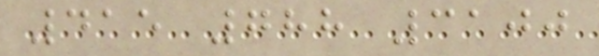415 788 3100
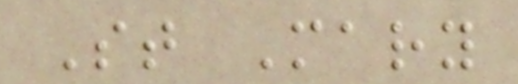St Mary
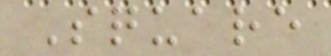Square
